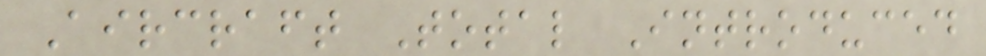Aircraft Total Introduced
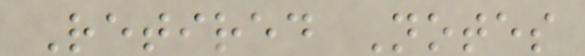Retired Notes
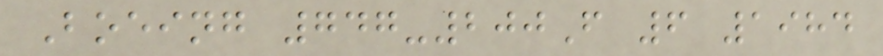Boeing 747-200F 6 1984
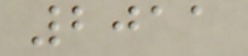2011
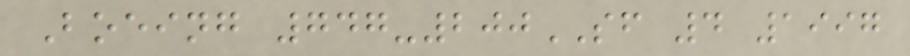Boeing 747-200SF 4 1997
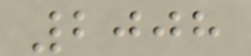2008
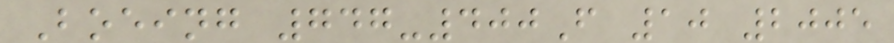Boeing 747-400F 10 2005
